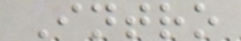Intro
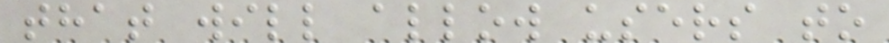that will allow users to
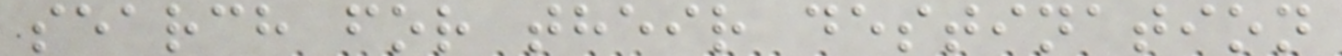search for their destination
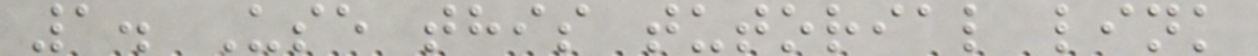1. Use this tutorial link
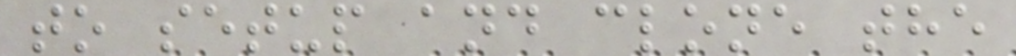to setup and clone the
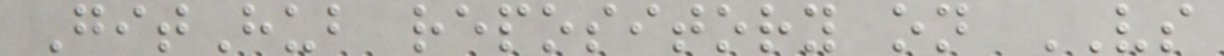GitHub repository on VS
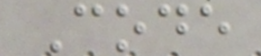Code
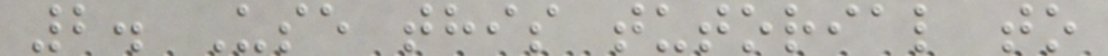2. Use this tutorial to
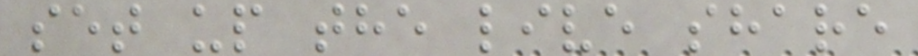set up the live share
